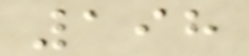198
